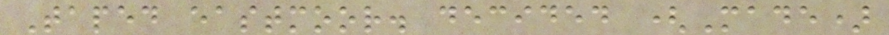Taped eastmoor. decided (Made)
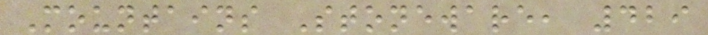Mountains Stoneware, 429
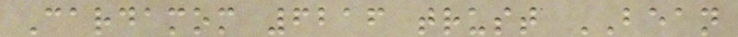Cardamom 6216 trust BEAN
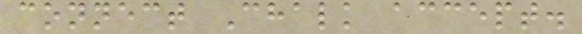connect Chalk accept.
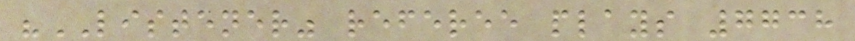"LISTENER" referee plays 7738
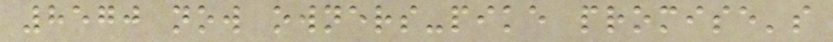8570 now owners-pike promise's
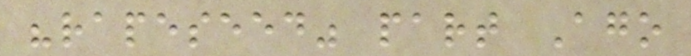"rapeseed" part Ago
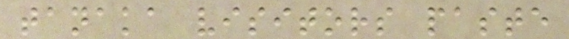tanaka visitors paste
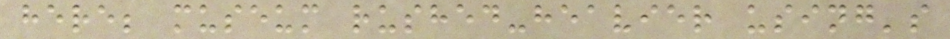here; museum rushed-heavier using's
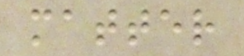matter
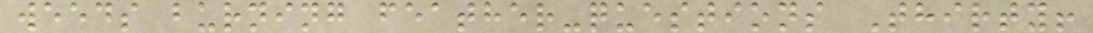weeds burning feather-questions Thirty!
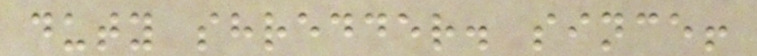duty shredder. since!
